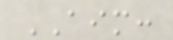AIM:
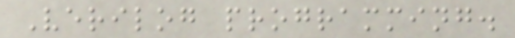Verilog programming.
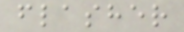flasher
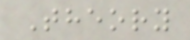Theory
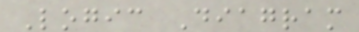Logic Diagram
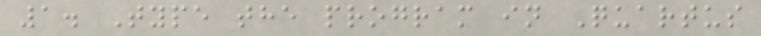1. Type the program in Quartus
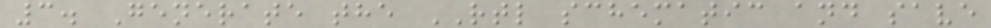3. Generate the RTL schematic and save
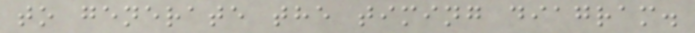to generate the timing diagram.
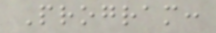Program:
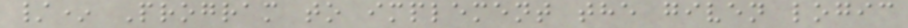/* Program to implement the given logic
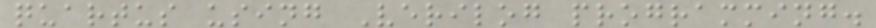quartus using Verilog programming.
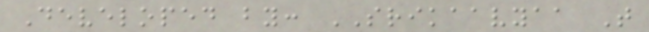Developed by: SRIKAAVYAA T
